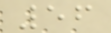56
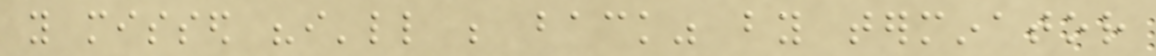you missed "i'll be back" by terminator
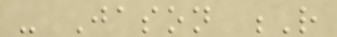- Jason R
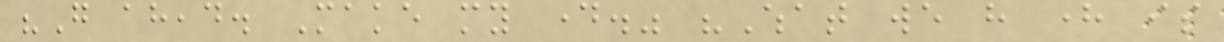"Go ahead. Make my day." "What we have here is
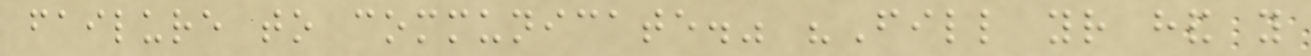failure to communicate." "Fill your hand you
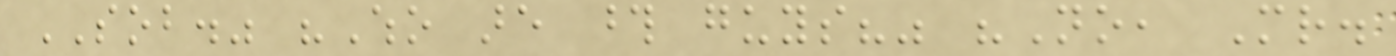SOB." "Who are those guys?" "No, Mr.
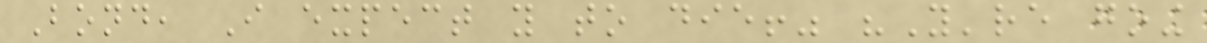Bond, I expect you to die!" "You're going
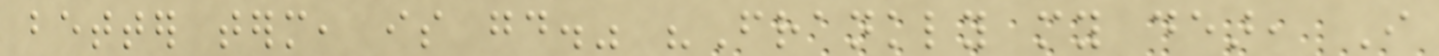better term, is good." "Frankly my dear, I
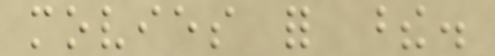movies for these.
